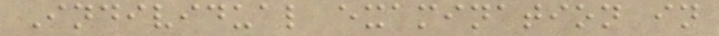Individual examination in
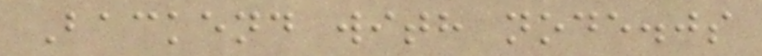Backend with node.js
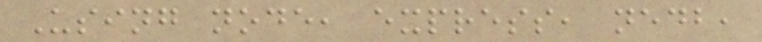Using node, express, nedb,
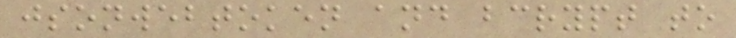jsonwebtoken and bcrypt to
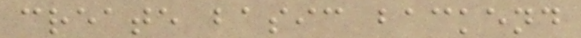create basic backend
